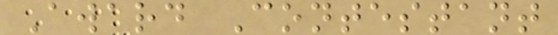Award Contestant
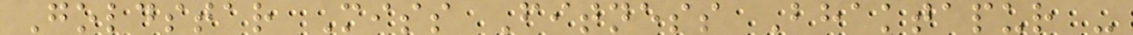Goldstar Miss Fitness Bhaktapur -
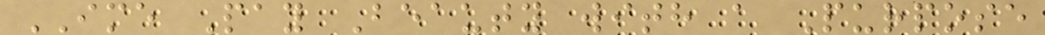IME Pay Beauty with a Purpose
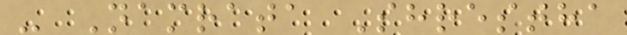- Namrata Shrestha
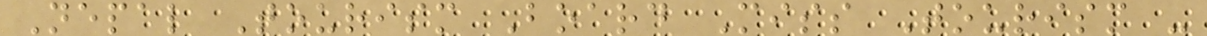Nepal Tourism Board Miss Tourism -
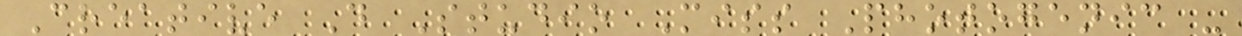Creative D Studio Miss Photogenic -
